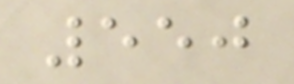550
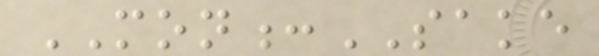MON:SAKE
